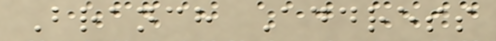Branch Address
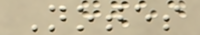Notes
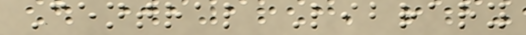Central Library
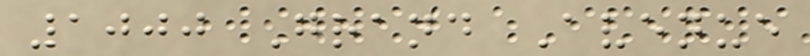1000 Grand Avenue
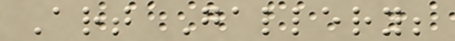Art Gallery;
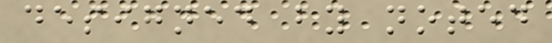designed by noted
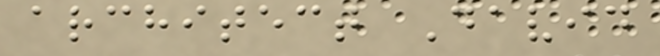architect David
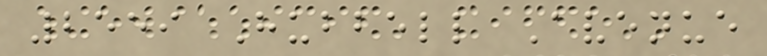2559 Hubbell Avenue
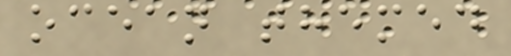ocean themed
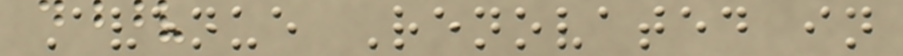Avenue Renovated in
